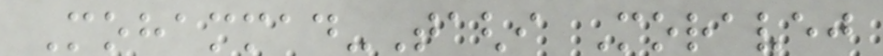Mohammad-Taghi Moravej
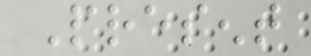Present
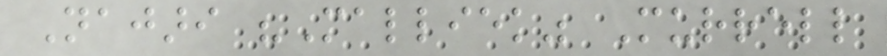Najari "Malliek" Murrell
